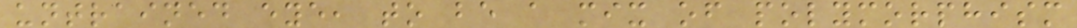untrained eye, to be a mix of polymorphism
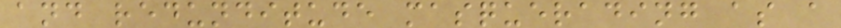and redunditude masquerading as a
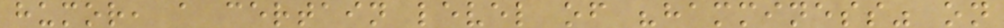humor, a certain level of "hamminess" on
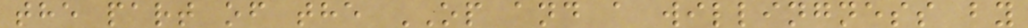the part of the OP and a willingness by
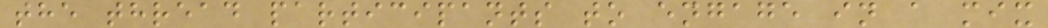the thread participants to engage in a mix
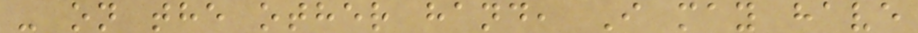- on the other hand, I may have
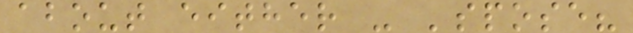about either - 'spose?
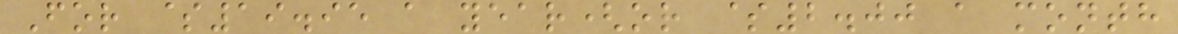For $19.95 a year(or $2.00 a month
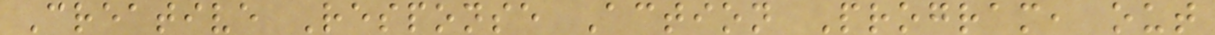Creative Response Action Program, out
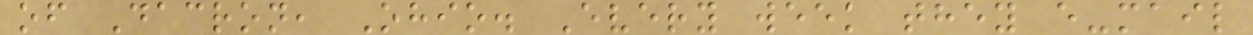of Dacron, Ohio. Every week they e-mail
